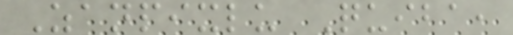Zanpixlu Quiba,
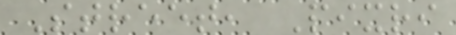Street, Pixri
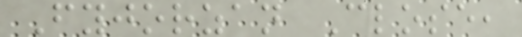Fyjorzan Close,
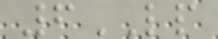6LP
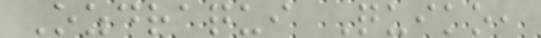Ozdraqui Quiko,
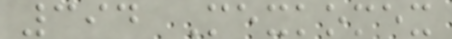394 Mexkomex
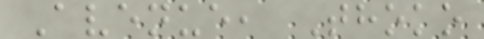Avenue, Thoko
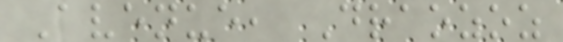Avenue, Draozoz
